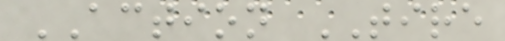ACTION TIRE
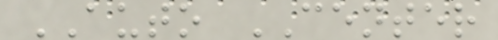AUTO CENTER
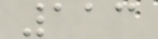113
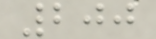200
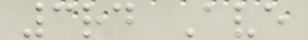3rd Ave
